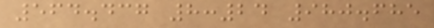564.437 8:24 980.685
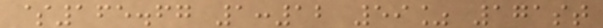$165.67 1:12 59% 171st
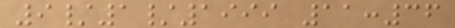9/1/1999 11:36
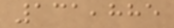131,885
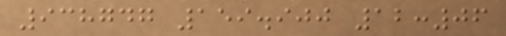938747 159.900 12:06
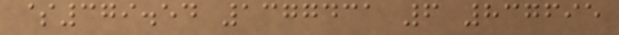$379.54 1377431 6 837695
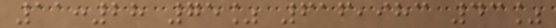11:28 75% 616,983 43%
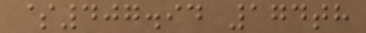$407.94 174th
